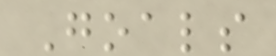Goals
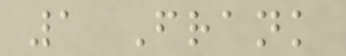1 Frank
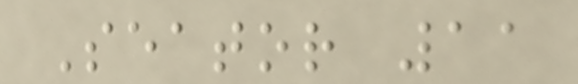Seator 11
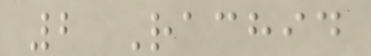2 Rachid
